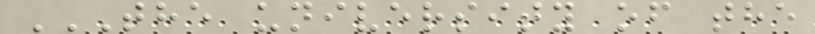THE UNIVERSITY OF THE
